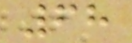68
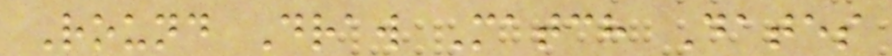Round Draw Match Dates
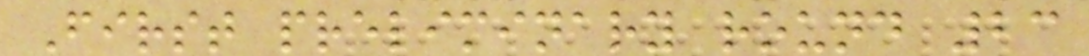First preliminary round 23
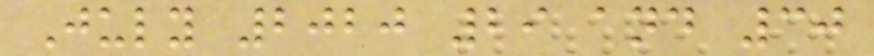July 2020 29 and 30
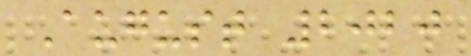August 2020
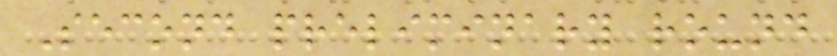Second preliminary round
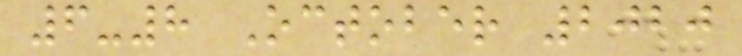6-8 October 2020
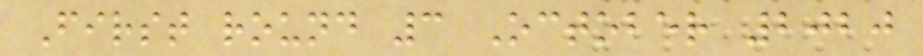First round 3 October 2020
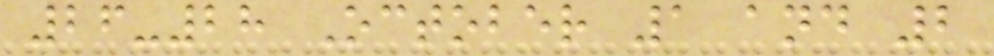26-28 October 1 and 2
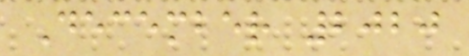December 2020
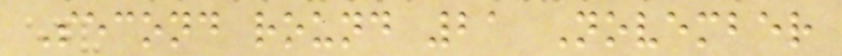Second round 21 November
